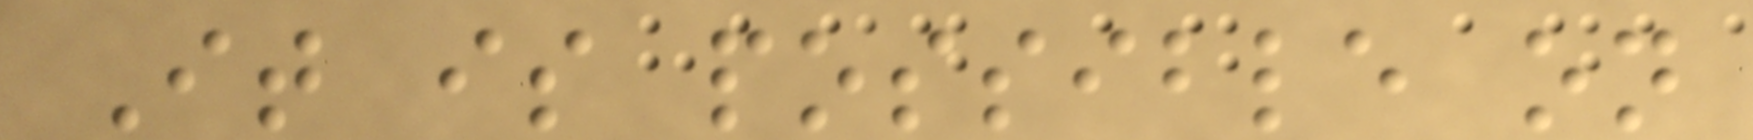It is possible on
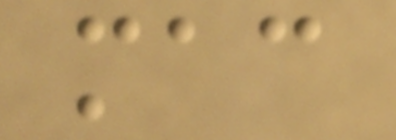mac
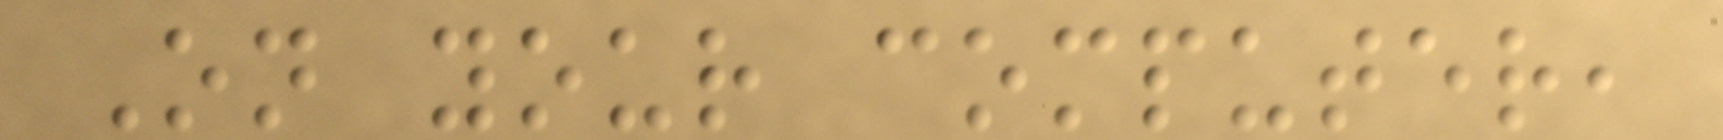On your computer,
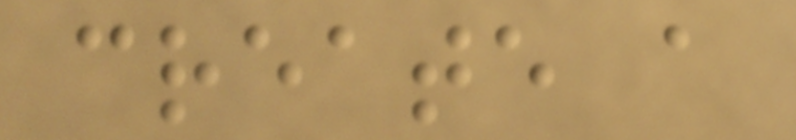create a
